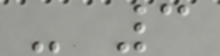- 3
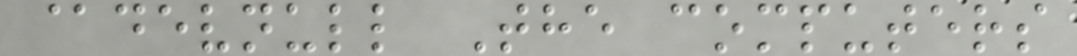@devnull The computers
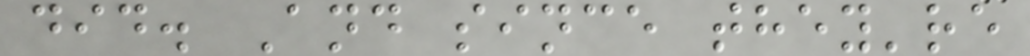did. And since they're
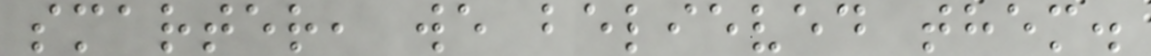smarter, we believed them.
